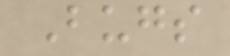Bugs
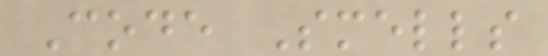Code Smells
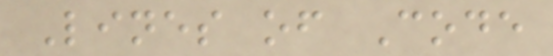Lines of Code
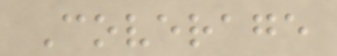Coverage
